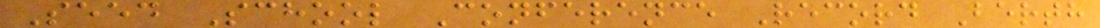Seed School Conference Record Berth
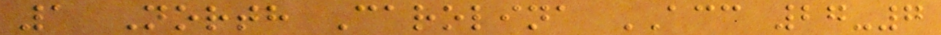1 North Carolina ACC 27-7
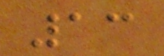13
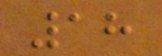18
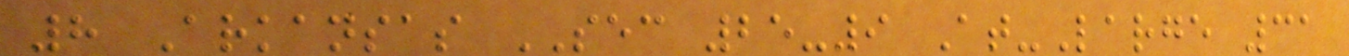8 Arkansas SEC 25-9 At-Large 31
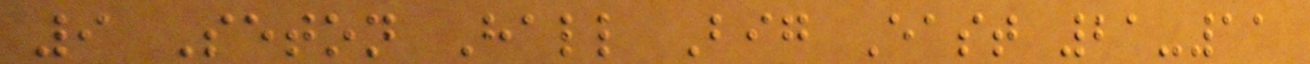9 Seton Hall Big East 21-11
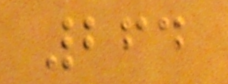264
